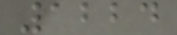1224
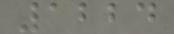1224
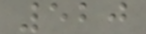520
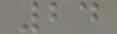24
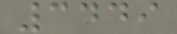3449
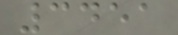3451
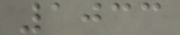1033
